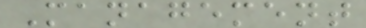Management
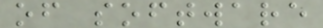of software
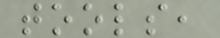tools,
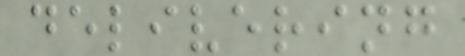delivering
